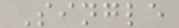Single
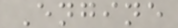Engine
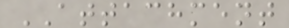ATTACHMENT
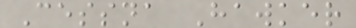Cessna Hawker
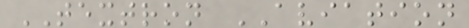TEXTRON AVIATION
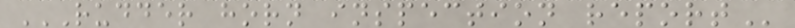RUDDER HORN INSPECTION REPORT
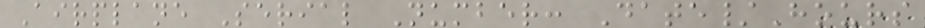Airplane Serial Number: Date/Hours
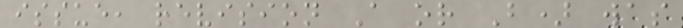issue, revision A or B) was
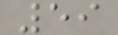59
